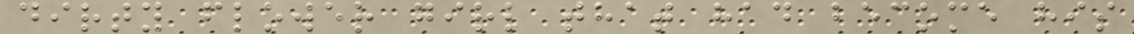dirty flower girl that had become his
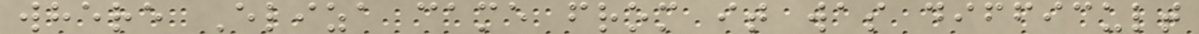where Eliza came from it was difficult
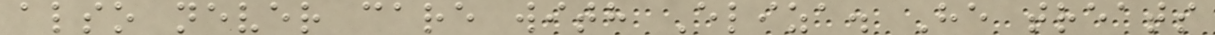also never care with Eliza. He treats
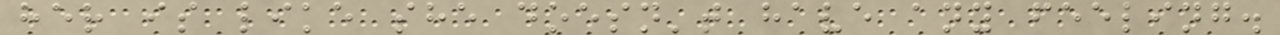her is like she doesn't have any feeling.
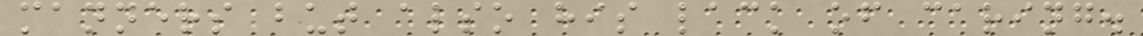manners but also his lack of caring.
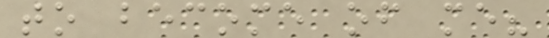to become of me?
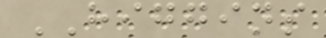HIGGINS
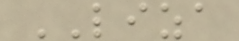LIZA
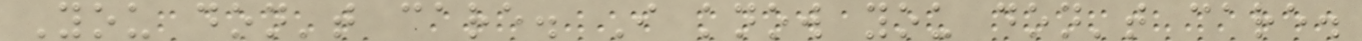You don't care. I know you don't care.
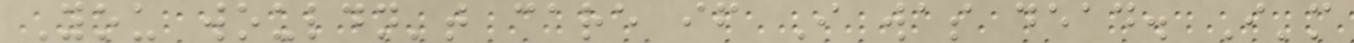You wouldn't care if I was dead. I'm
